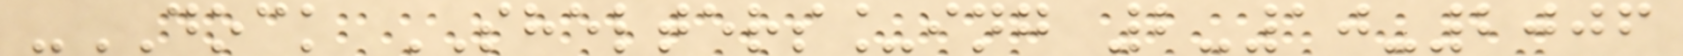-DOCK SHELTERS_ing 2-10-2006
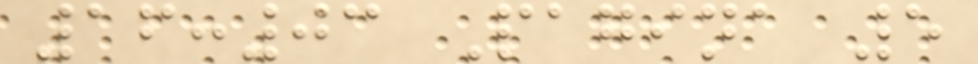16:03 Pagina 5
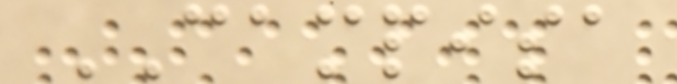CAMPISA
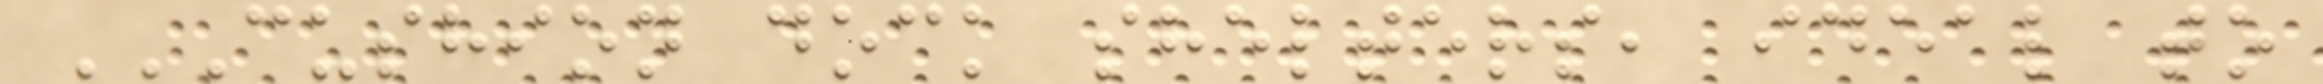CUSHION DOCK SHELTERS, IDEAL TO
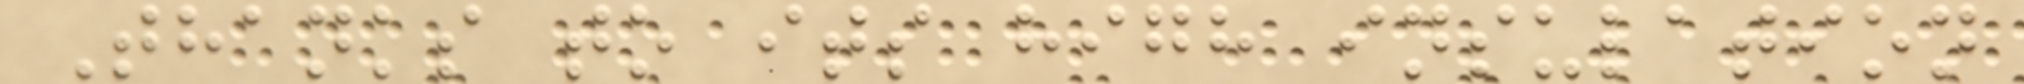Thanks to its high insulation
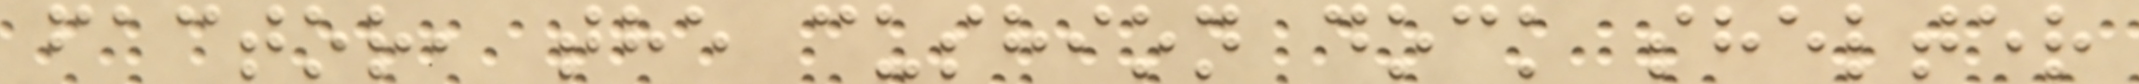factor, the cushion dock shelter
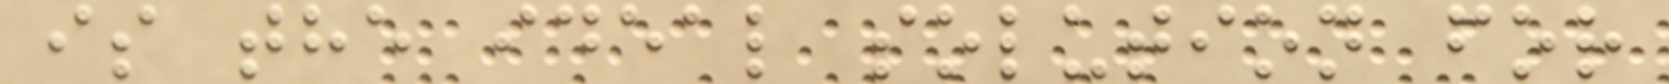is the ideal solution for
